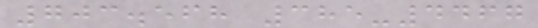703.568 385-4467
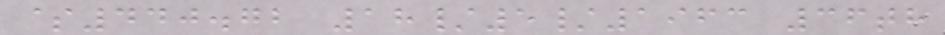$440.72 18/5/1963 36th
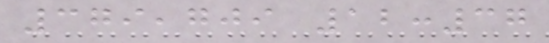379,709 12:37
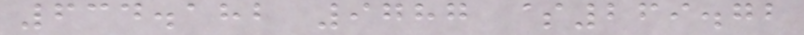634.182 9787 $269.72
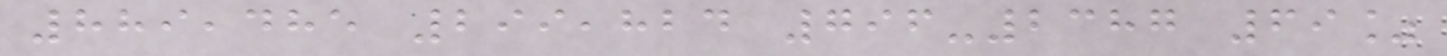889,485 299,824 796-2387 69%
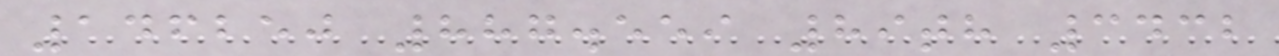146250 887.559 89th 3432
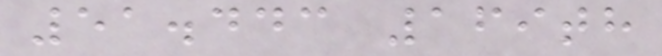51.443 169th
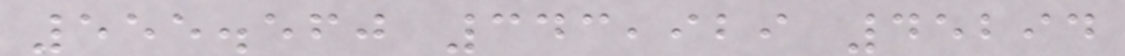555.560 343,929 45294
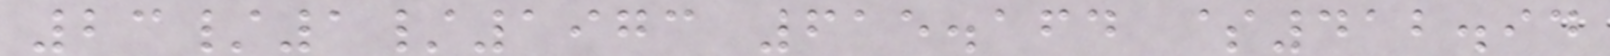23/1/1973 615.164 $412.94
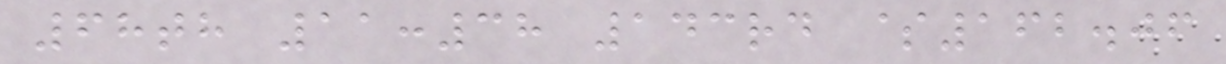68th 11:38 143rd $162.06
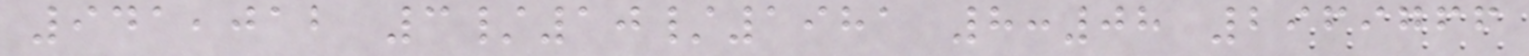941,012 3/10/1981 8:08 2969766
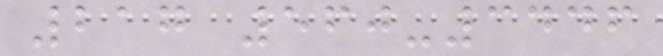217 560-3446
